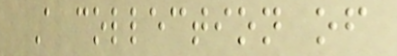A collection of
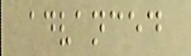advanced
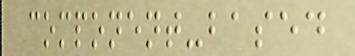component-based
